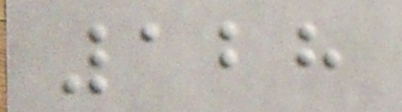128
